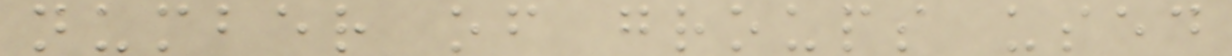number of groups used
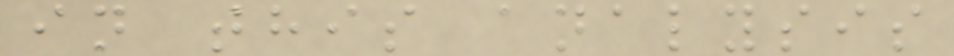in this analysis
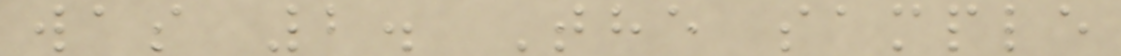was 2. The sample
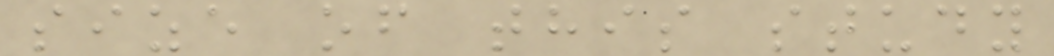size of this study
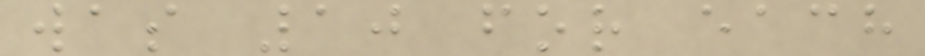was 10 for each
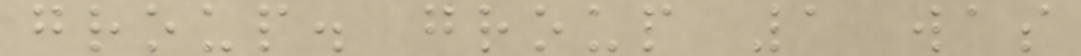group. group 1 was
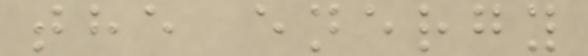the energy
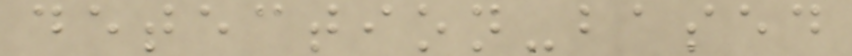detection-based
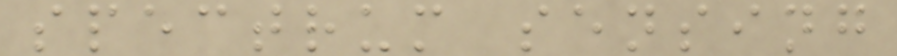spectrum sensing
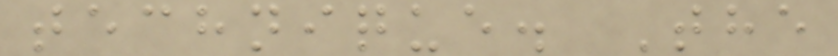technique. The
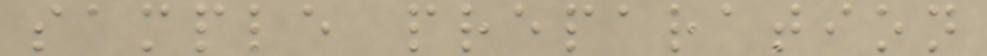sample preparation
